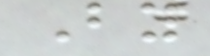By
